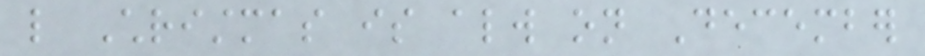like Christmas is always on December
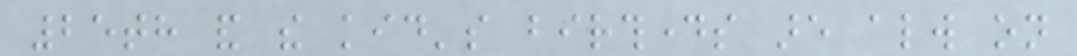25th and the kid's birthdays are always on
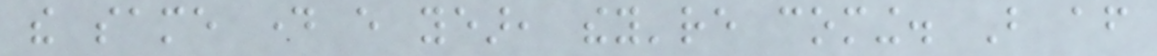the same day every year, they're coming. But after
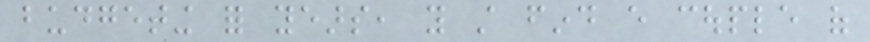budgeting for years, you still find every couple of
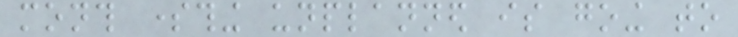month something unplanned is going to
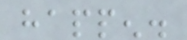happen.
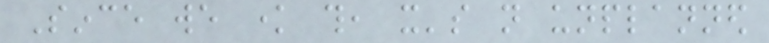Since we know this, it's not unplanned
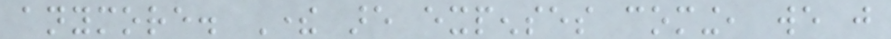anymore. There are expenses coming, we just
